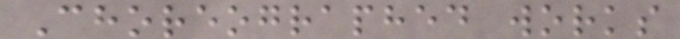Choreographed works
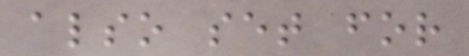also set for
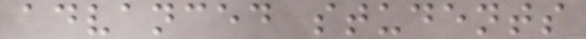advanced students
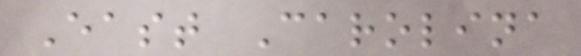East Carolina
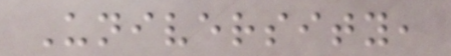University,
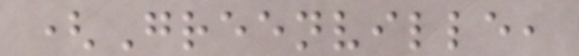(Greenville,
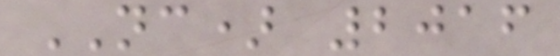NC) 2016
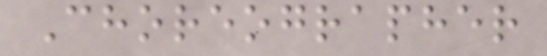Choreographer
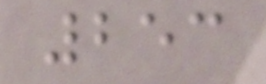253
